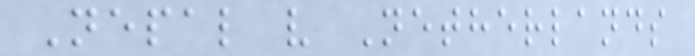Nepal v Netherlands
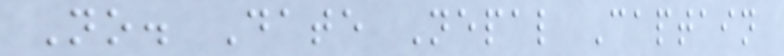No. Date Nepal Captain
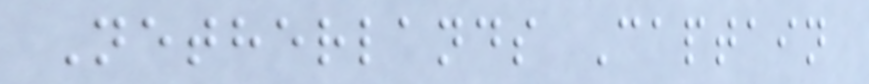Netherlands Captain
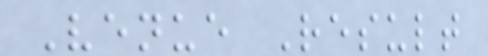Venue Result
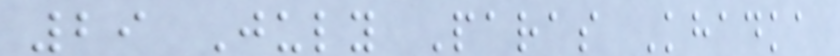29 July Paras Khadka
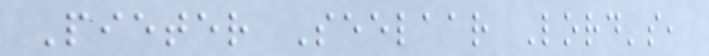Pieter Seelaar Lord's,
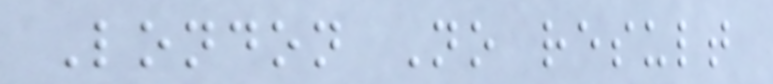London No result
